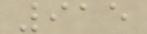915
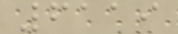6119
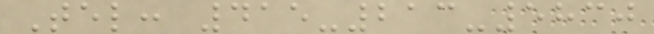Tel: 415-213-5830
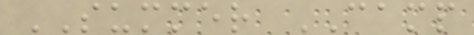SUMMER CAMP
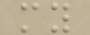my
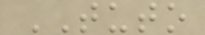TUTO
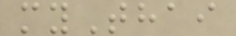myThai
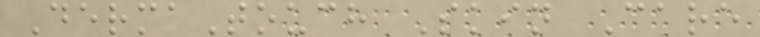DermaTouch Skin Care
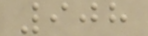908
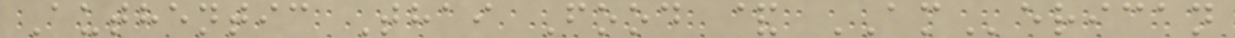Authentic Thai Food & AMerican
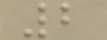2
